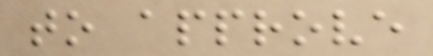to approve
